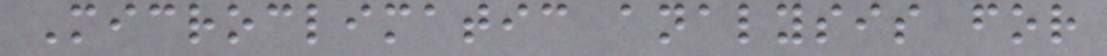Microclimatic analysis for
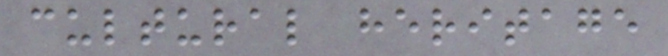cultural heritage
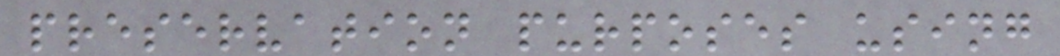preservation purposes using
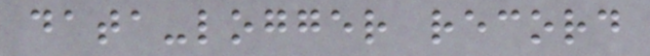data-logger record
